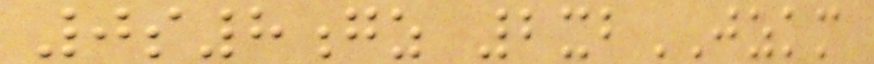0s8gz 2xbJZKM
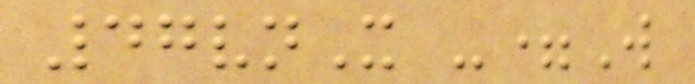47vnX -=W
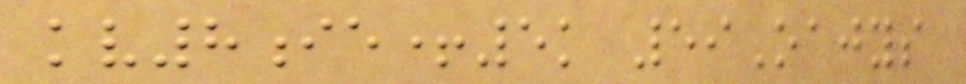kv8ie+5k 59Oajys
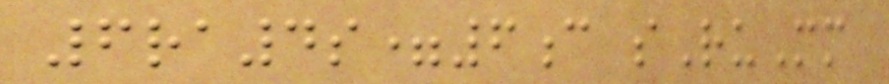6ra4s=6c sRuMm
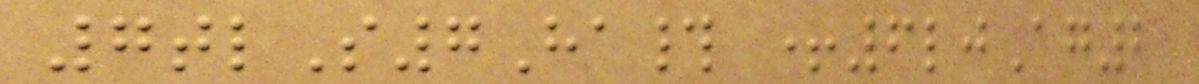7tlS7Ha# +6ljAg2
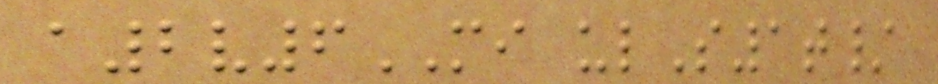a2v6MI ulS1t/
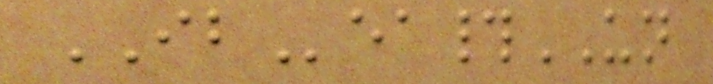IBea#UN
